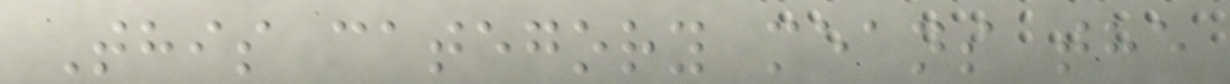This category means the
